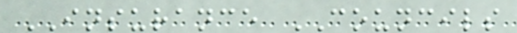INSURANCE COUNCILS
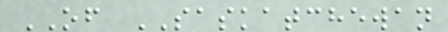OF SASKATCHEWAN
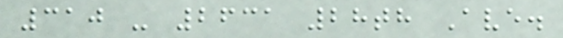310 - 2631 28th Ave.
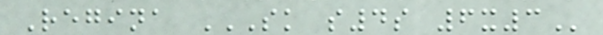Regina SK S4S 6X3
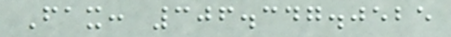Fax: 306.347.0525
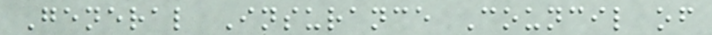General Insurance Council of
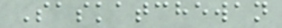Saskatchewan
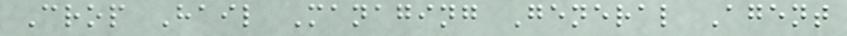Crop Hail Managing General Agent
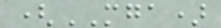(MGA)
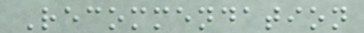Recommendation
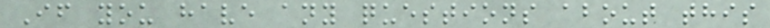If you have any questions about this
